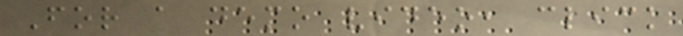For a demo video, click
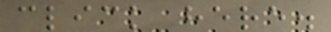click here.
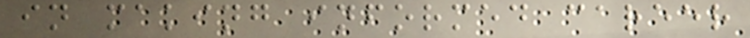in making informed career
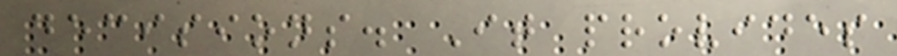decisions. It provides
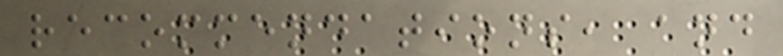recommendations, and
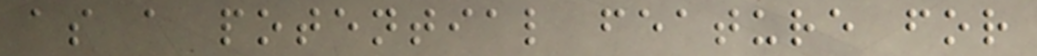as a potential feature for
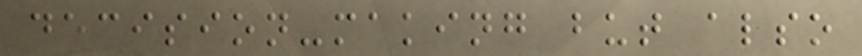decision-making but also
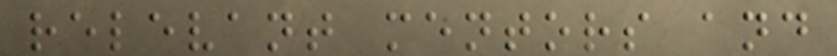relevant mentors and
